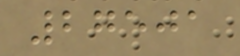27501
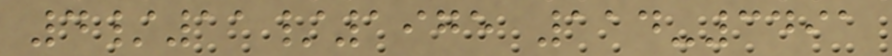4/11/1975 114-3491
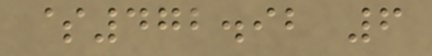$472.92 6
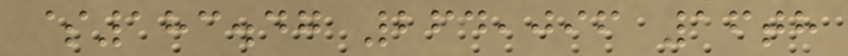$183.47 264,096 16th
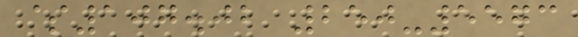$107.02 250-5573
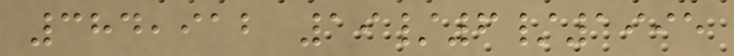384,912 19/6/1995
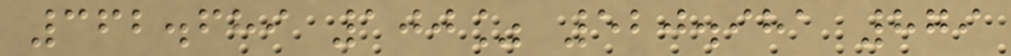362.689 100% 520.981 879
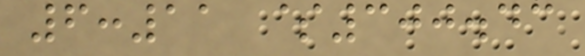6:11 $300.43
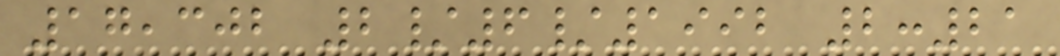17,302 2/6/1992 2:21
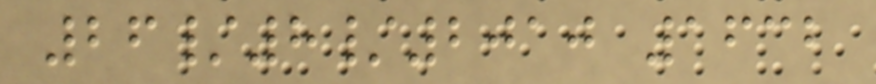26/8/2010 1632
